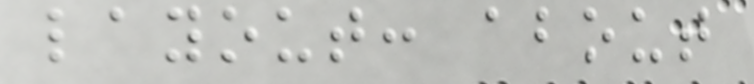layout: about
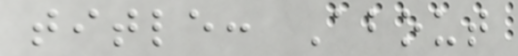title: About
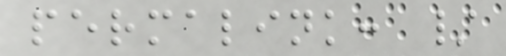permalink: /
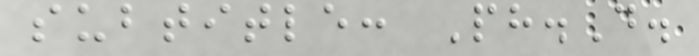subtitle: Ph.D.
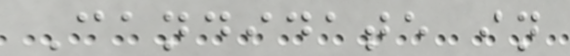Candidate in
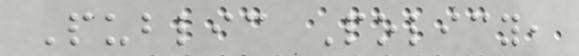Public Policy,
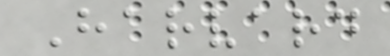Harvard
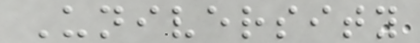University
